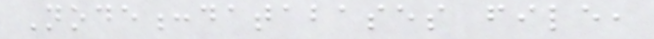Node:databases file,
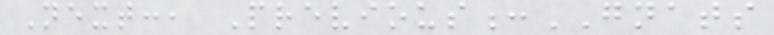Next:, Previous:GNATS
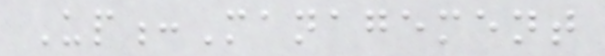Up:Management
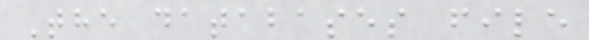The databases file
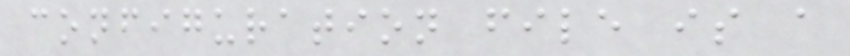configuration file is a
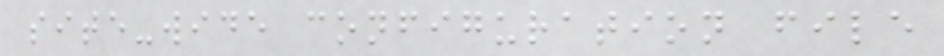site-wide configuration file
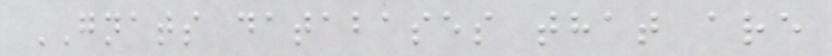GNATS databases that are
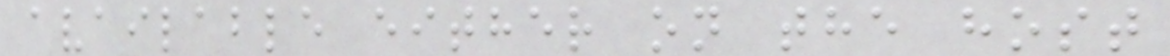available either on the host
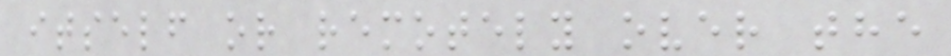itself or remotely over the
